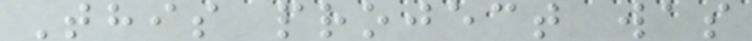This project was
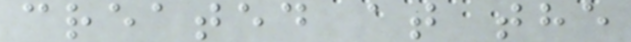created at the
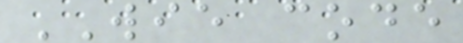WIE code
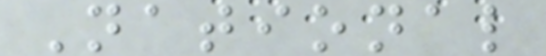National
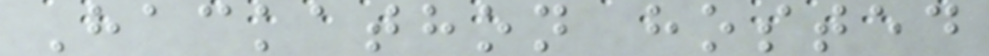Hackathon hosted
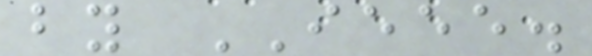by IEEE.
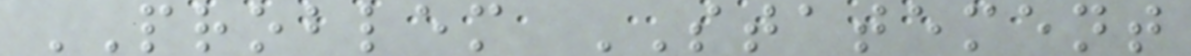PROBLEM STATEMENT
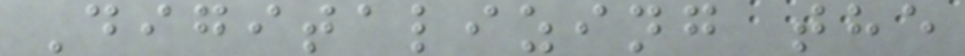Digitalizing the
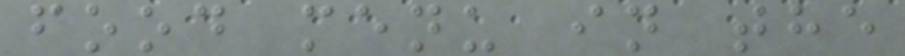food menu in the
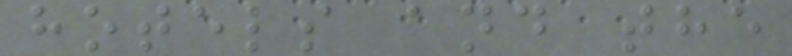hotels and the
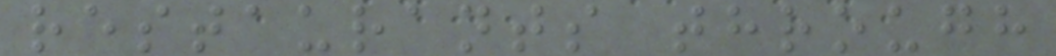restaurants through
